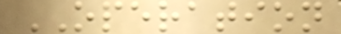OPERATION
